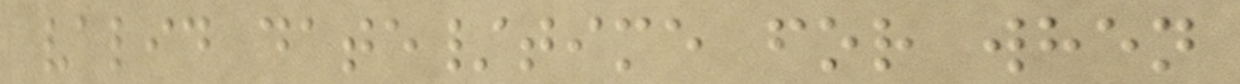valid date/time for when
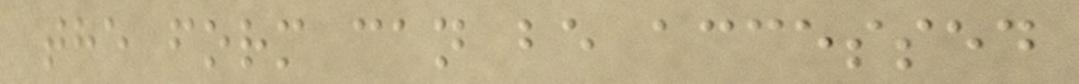the form can be accessed
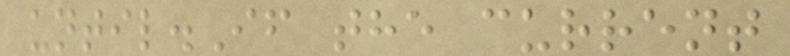until.If the current
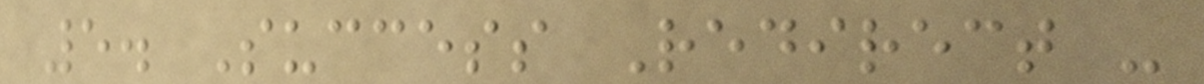5. Success Redirect -
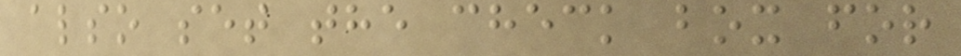also set the check box for
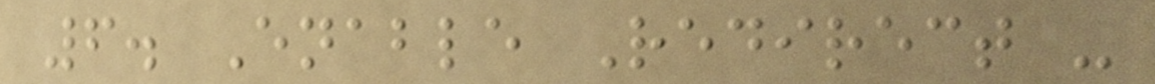6. Enable Redirect -
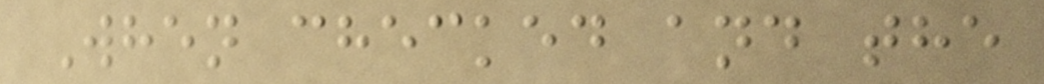When checked and the
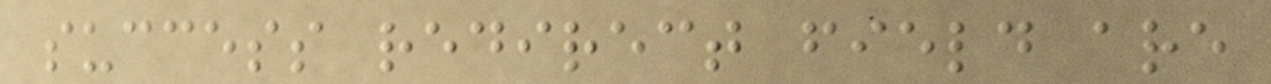success redirect field are
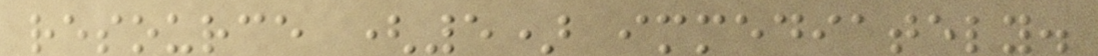resource (5) immediately.
